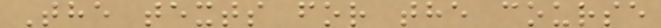The texts for the course
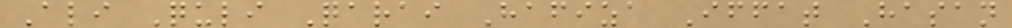Ali Quli Qarai Hafiza Iffat Hasan
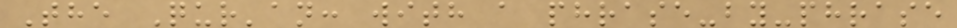The Qur'an: with a phrase-by-phrase
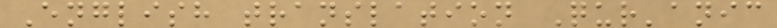English translation Qur'anic
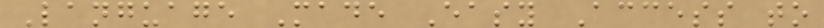Language Made Easy Access to
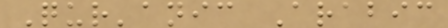Qur'anic Arabic
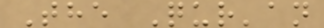The Qur'an
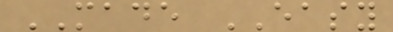MADE EASY
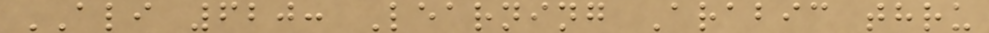ALI 620: Learning Arabic thru
